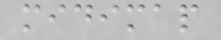midimap
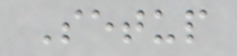Setup
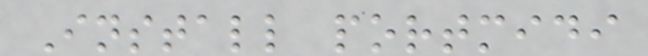Install portmidi
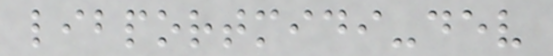libportmidi-dev
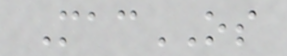MacOS
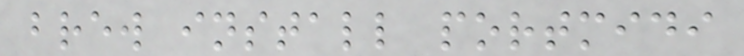brew install portmidi
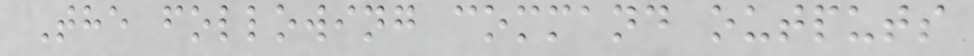The following command outputs
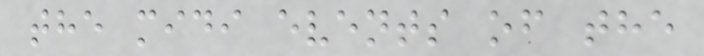the midi events of the
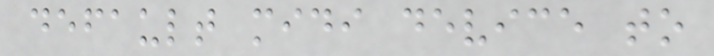default midi device to
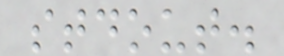stdout.
